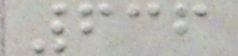636
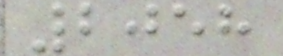2058
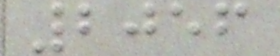2056
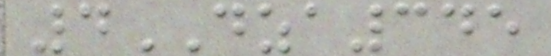4DZA345
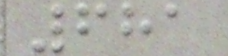681
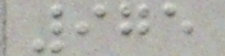975
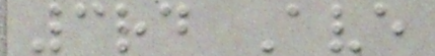3rd Ave
